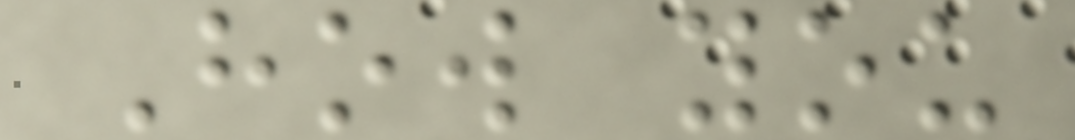How you
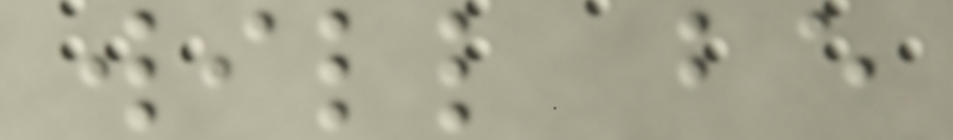will be
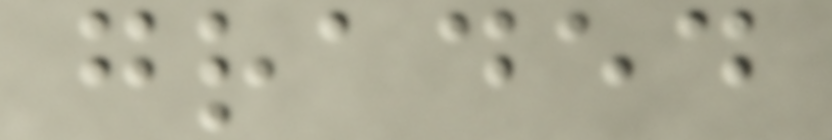graded
